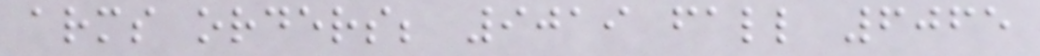arms orders; 9019 fall 6065
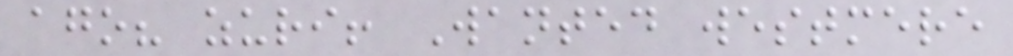ago? zuri! Wanted westmere
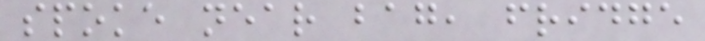spoke near bag, fridge
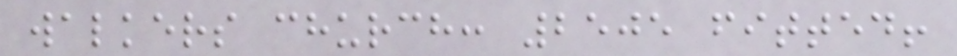walkers church: 2505 fitted!
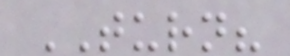TURN?
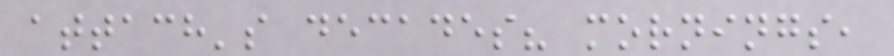attach's decades? mornings,
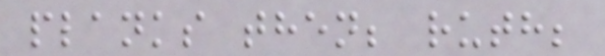planks then; ruth;
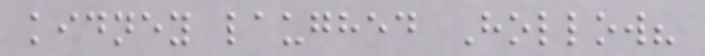kidney laughed Hollow?
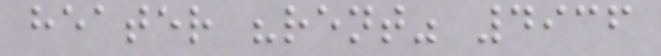heater "rent" 4936
